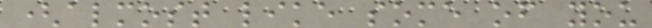(almost like some of you
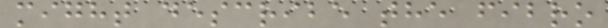might describe the fibro
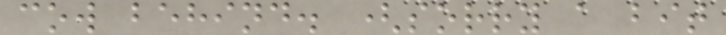cow behind. (sorry a bit
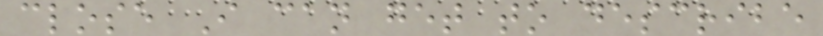close I can get to describe
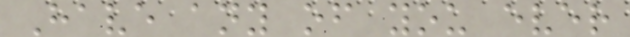Have any of you ever
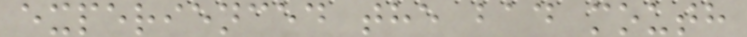experienced the bad mouth
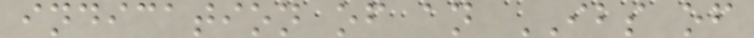indication of an IBS of
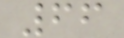66
